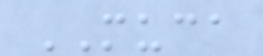MUCA
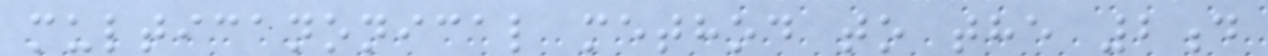multicanonical method to the 2d
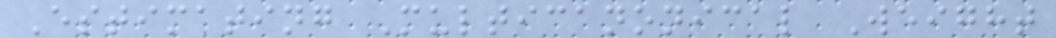Estimating Multicanonical Weight
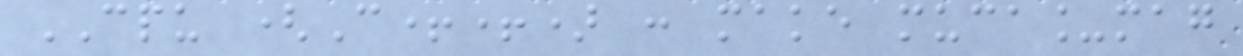CPU (C++) : make muca_mag
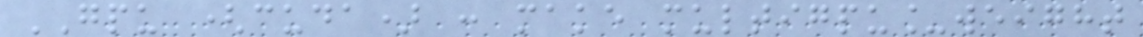GPU (cuda) : make multigpu_weight
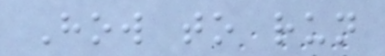How to run
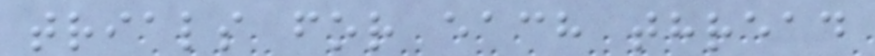trials for each thread
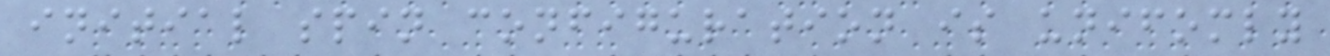initial spin configuration is unifomly
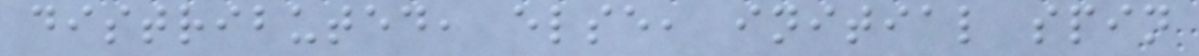distributed, else, initial spin
